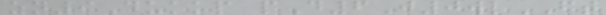zn9Dukkp pD6J0wlFT
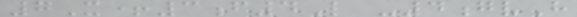7X+3f4L -4gvH
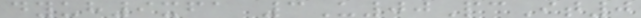dyuh9xfa 3U00PcIt0
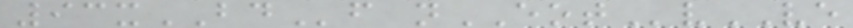93xBDf nEOTvVE
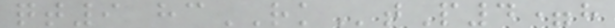qt9 hcRKtP4=h
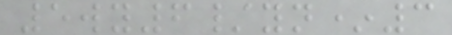5wy6/yn*3
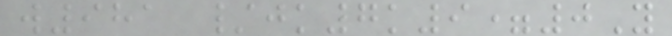w981 /jk7k9=0Y
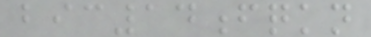bic14fqkn
